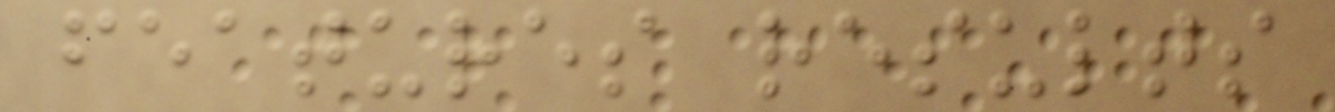features results
